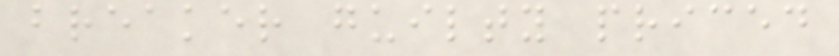breaker guilty priced
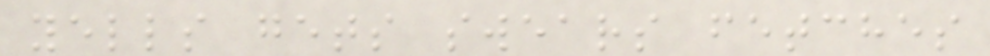yells gets swears fetches
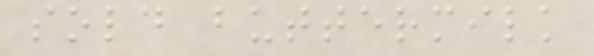sold buttermilk
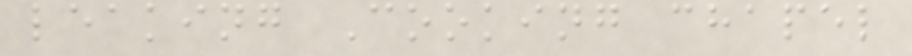leaking Cooking chapel
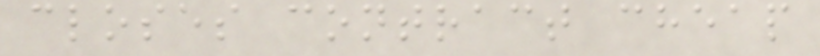closes contract cheap
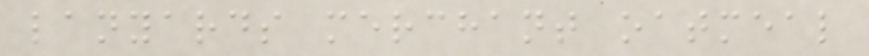lanyards merchant oatmeal
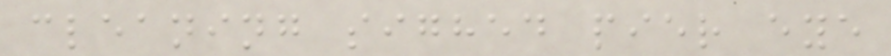cleaning sighed pier eye
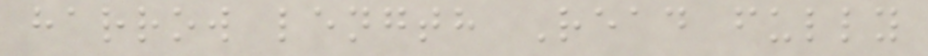harrow length Read fully
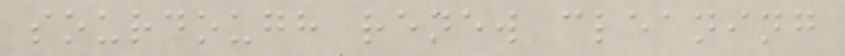sourdough renew cleaning
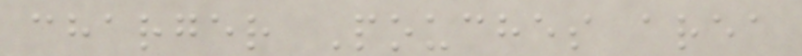charger Pouches area
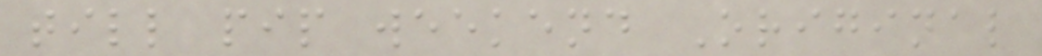till pip weekend Original
